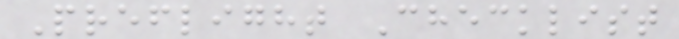Preflight Checklist
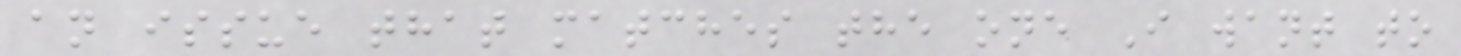an issue that matches the one I want to
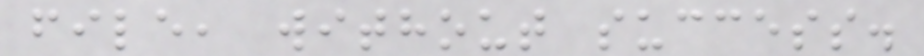file, without success.
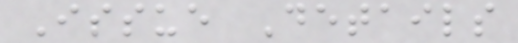Issue Details
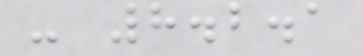- 8.2.1
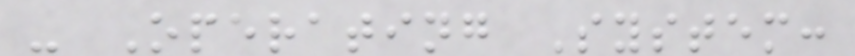- Operating System:
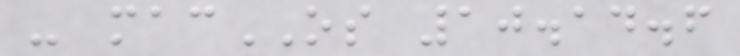- macOS 10.14.6
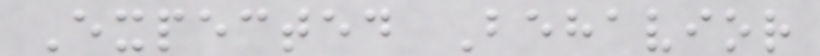Expected Behavior
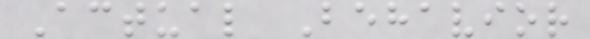Actual Behavior
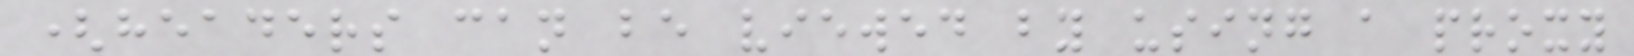(headers can be viewed by using a proxy
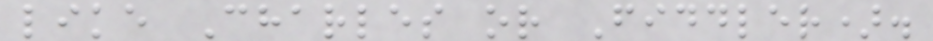like Charles or Fiddler).
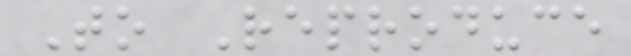To Reproduce
